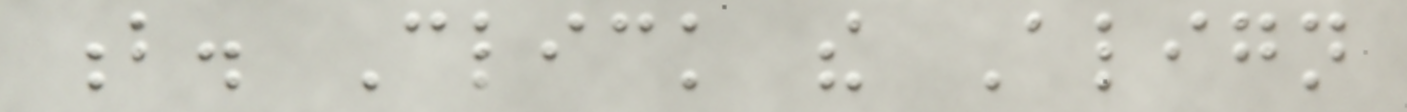b. Click the Align
